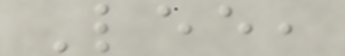Lee,
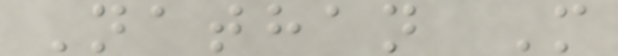Nathan M
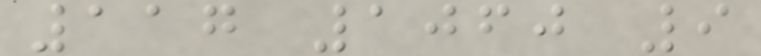117 1060 9
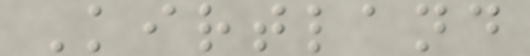Kirtland
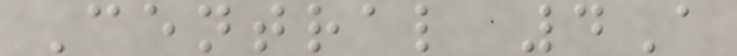Central 4A
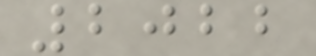2022
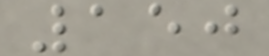150
